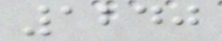1240
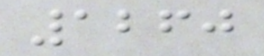1260
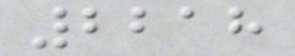2218
